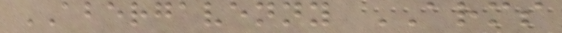ABERGAVENNY ARMS
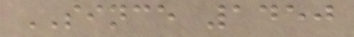SINCE 1450
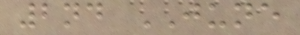2nd JUNE
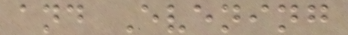and Evening
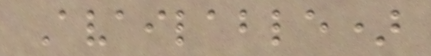Available)
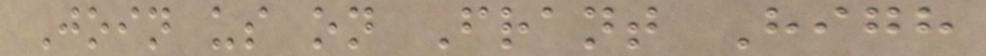Join us on Frant High
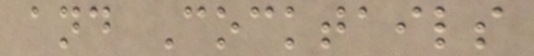and Cocktails
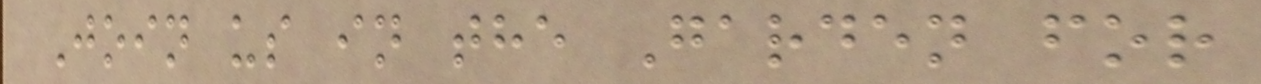Join us in the Garden for
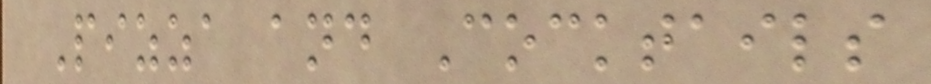Pizza and Cocktails
